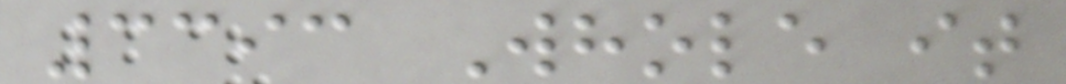3393 Whole it
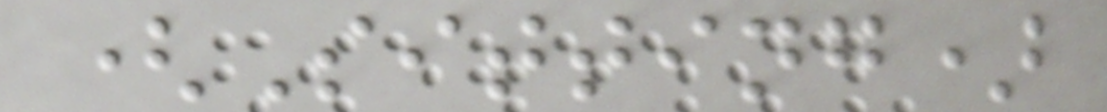(Sitting)
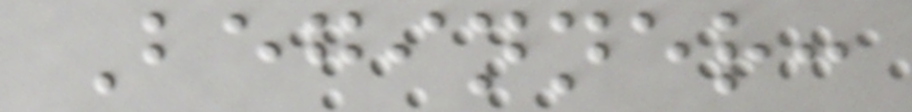Beginner:
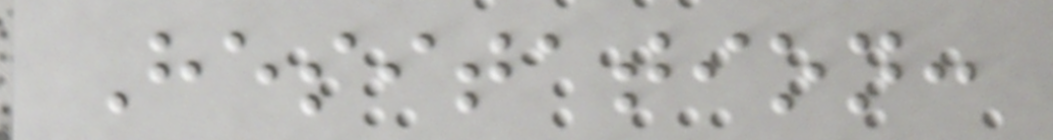Hesitation:
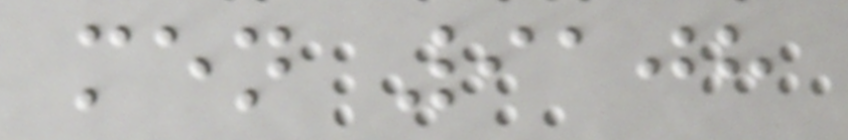men 9108
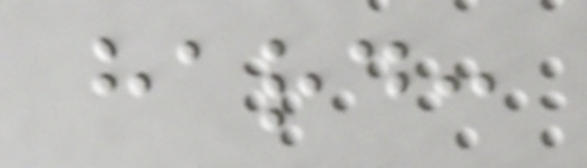hard:
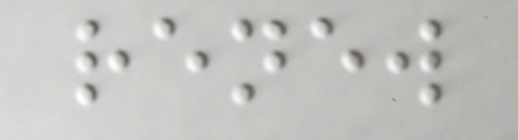renew
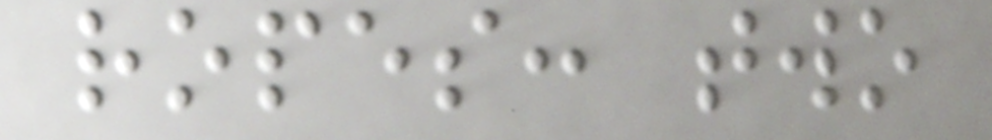ropes: two
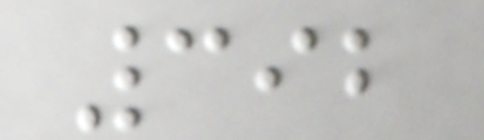392
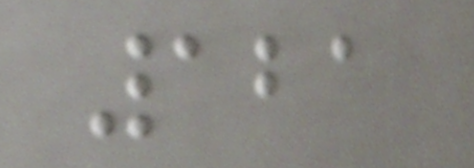121
